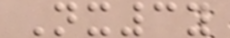Nx3y
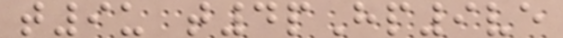t9u t4pHp9ve
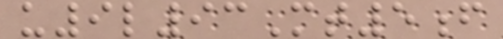u9l93Mt5f
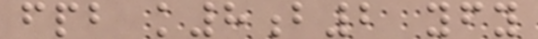fpb k8b2 yfy
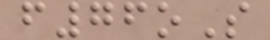f76oS
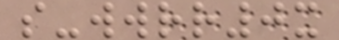s-wwrr0x
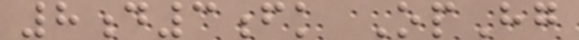8d3fk OpHg
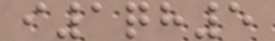i1qh5
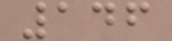146
